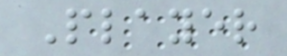Player
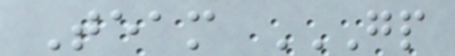Team GP
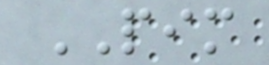PIM
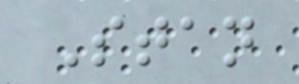Stan
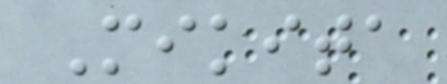Mikita
